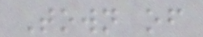Town of
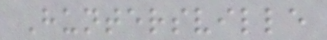Huntersville
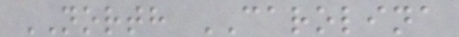NORTH CAROLINA
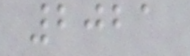2021
